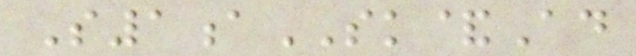S1aSK&Ad
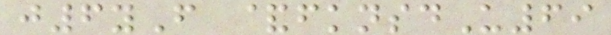j6yF &fknsdU69
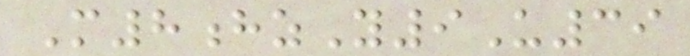M8hzY9U39
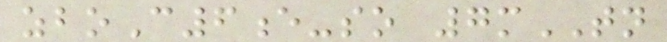zboC6e-so 7mTN
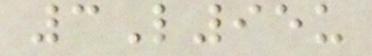3L95u
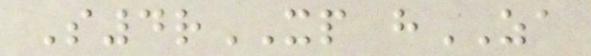S4rXP hZA
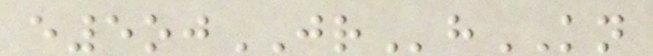e5ojJRhKN
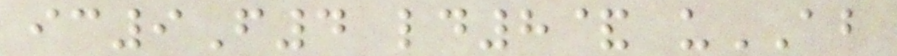ic9F4 ld8& uAB
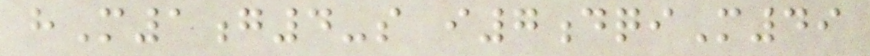hM1g4-s i7dqiM49
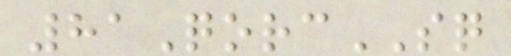81QorcSQ
